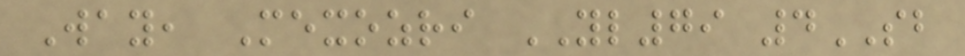Way, Mexozri YL79 4SB
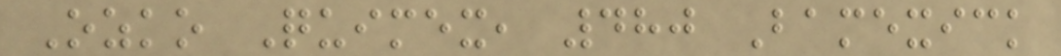Ozko Quimex, 480 Bamexick
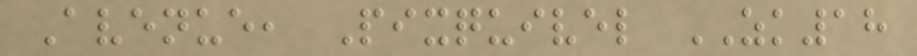Avenue, Pixquivel ZK18
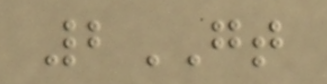2GT
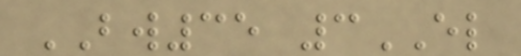BW35 3EL
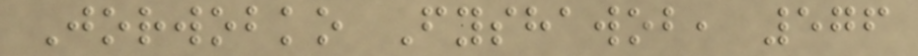Jorwobko Fyshawob, 576
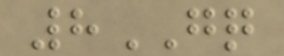8GQ
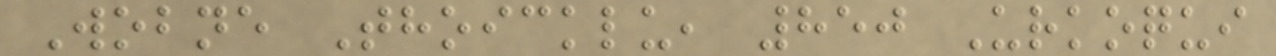Wobne Thoicklu, 850 Urkoqui
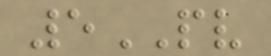5PV
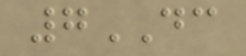7DC
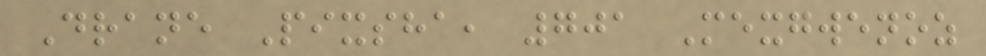Drane Pixsha, 701 Mexgwenoz
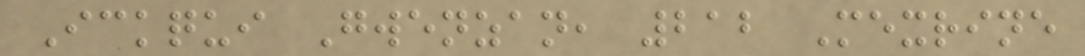Ickqui Gwenzan, 212 Mexrine
